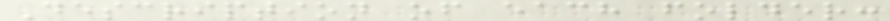Description of each folder:
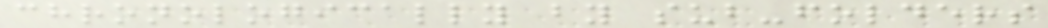chronologically by sub-folders
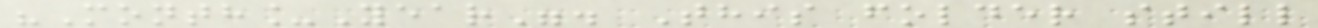"Month_Year". This folder still
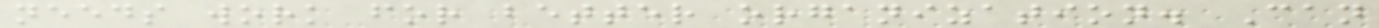needs work for better organization. Can
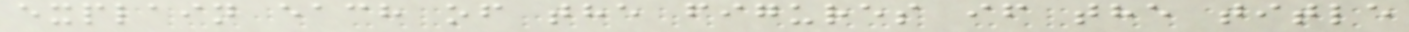explain each of the figures if the title
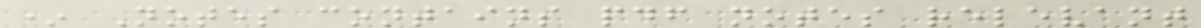* Notes contains pdf notes relevant
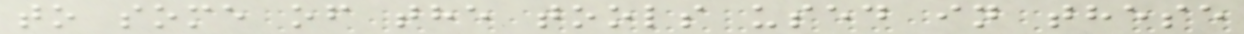to some of the tools used in these
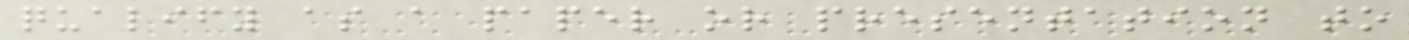qualify as a paper or presentation to
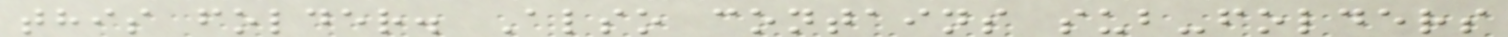this folder. Also contains sub-folders
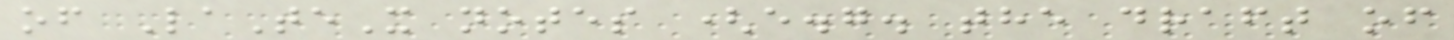of LaTeX notes (e.g. the draft of
